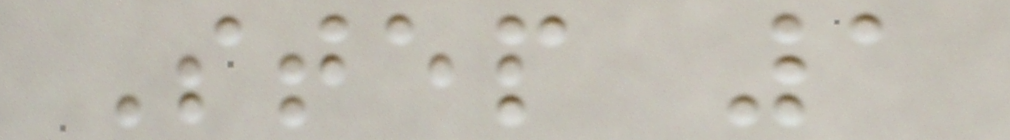Step 1
